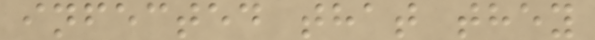infected that they
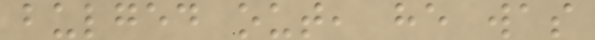bulged out, he was
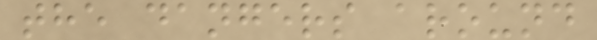the dangers around
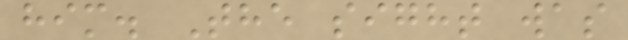him. The sight was
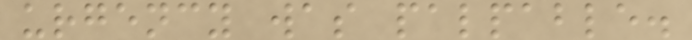urgency was palpable.
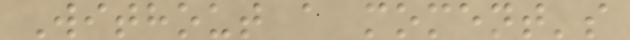Without a moment's
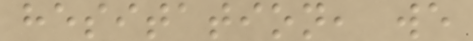hesitation, we
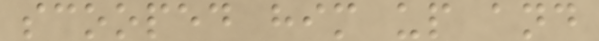scooped him up and
